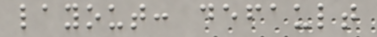layout: default
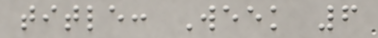title: Week 6
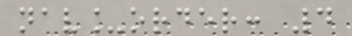nav_order: 4
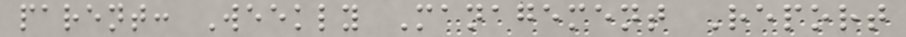parent: Weekly Management Report
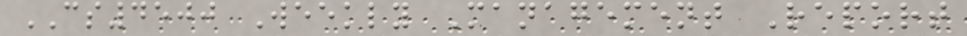CS4500 Weekly Management Report
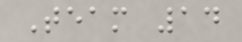Team 14
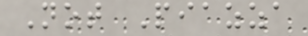Not Piazza
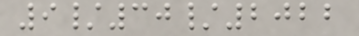9/30/2022
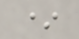*
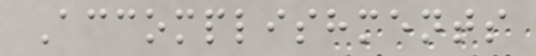Accomplishments
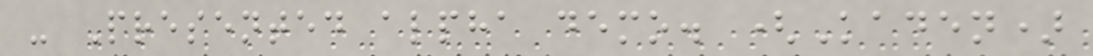- Presented alpha demo. (Kaden)
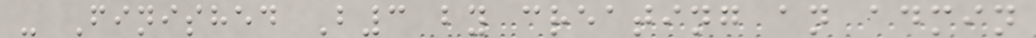- Finished B3 by creating an admin
